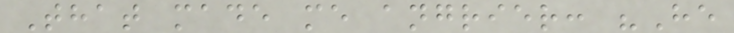That made me angrier: "He
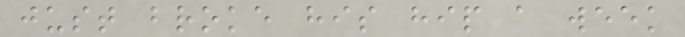just broke his hip a week
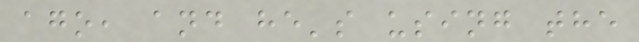ago, and he's using the
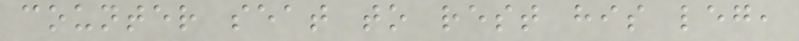counter seat to rest his leg,
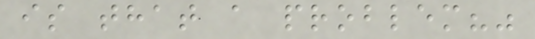is that a problem?"
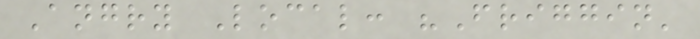Angry Local: "Friggin'
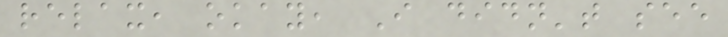relax, okay, I didn't see
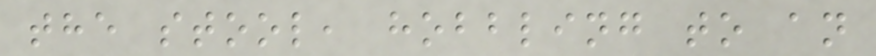the stool, hobbling to an
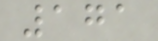171
